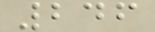246
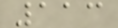113
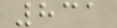831
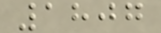1807
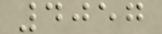4057
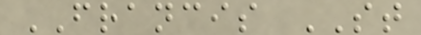FRANCIS ST
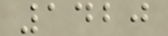1420
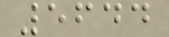5644
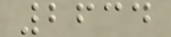2634
